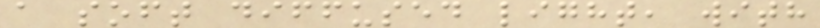a soft diffused light, with
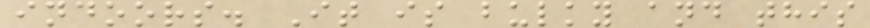indoors. It is bulky and this
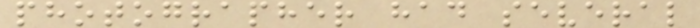photographer had several
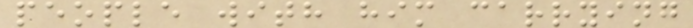people with him carrying
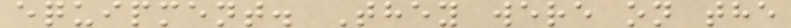equipment. They were on the
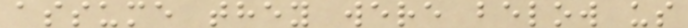assume they were below us
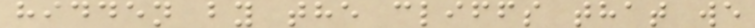hidden by the cliffs that we
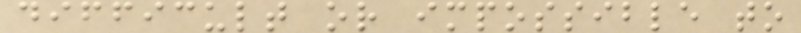difficult or impossible to
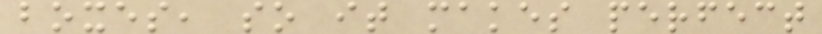boxes, so it makes perfect
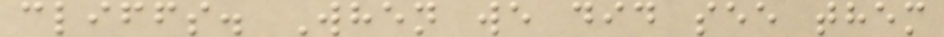cliffs. When we did see them
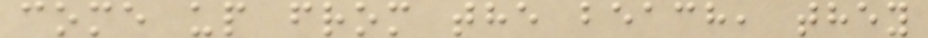come up from the beach, they
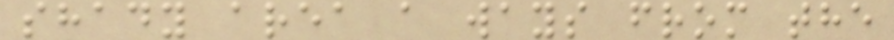shady area a ways from the
